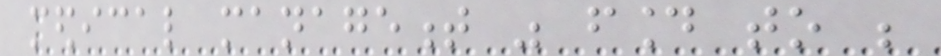medical management was found to be
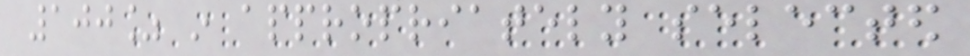100% in appropriately selected
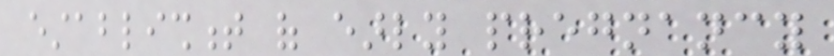establishment of early pregnancy
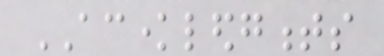ACKNOWLEDGMENTS
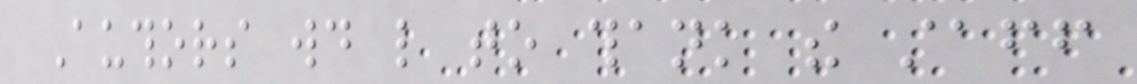Authors would like to thank the staff
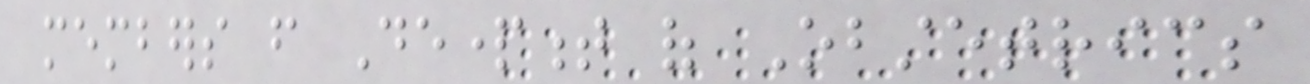members from Department of Obstetrics
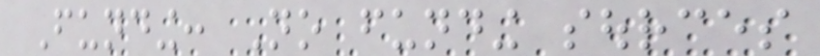Funding: No funding sources
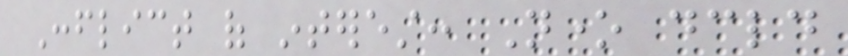Conflict of interest: None declared
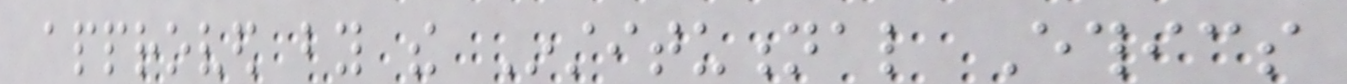approved by the Institutional Ethics
